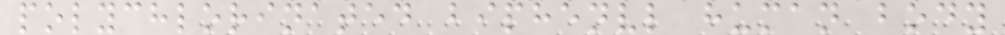polychlorinated biphenvl human body
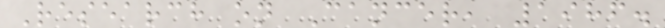Research on Cancer, 1986.
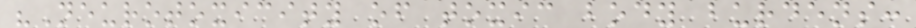"Neurotoxicity of toxic body burdens:
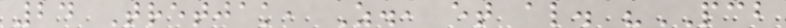24 Tretjak, Z., et al. "PCB
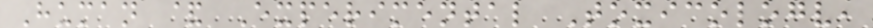Human & Experimental Toxicologv,
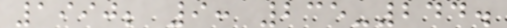1990; 9: 235-244.
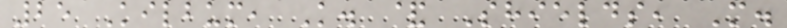25 Kilbum, K. & Shields, M.
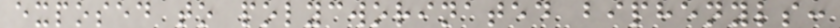exposed to polycworinated biphenyls:
